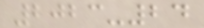2023-24
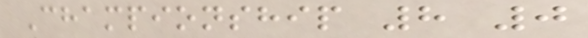Championship 8 0
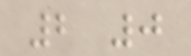2 0
